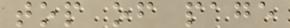top of page
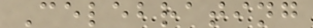Celebrating
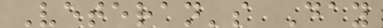Veteran's Day
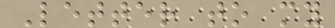Letter to my
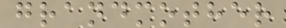grandmother
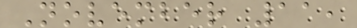November 11,
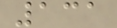131
